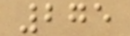275
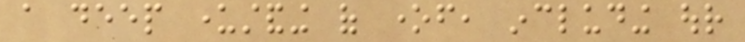a deep understanding of oneself, including our
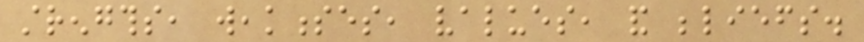strengths, weaknesses, values, and beliefs.
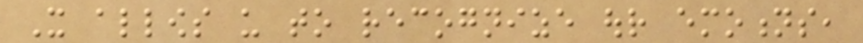It allows us to recognize our emotions,
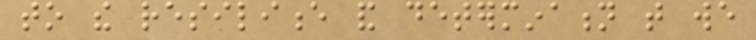to the resilience and determination that we
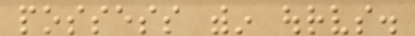possess within ourselves.
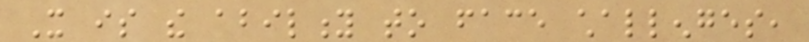It is the ability to face challenges,
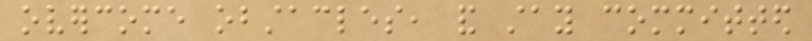overcome obstacles, and stay committed
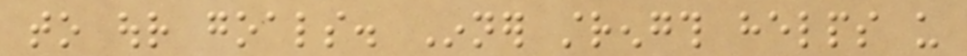to our goals. Inner strength helps us
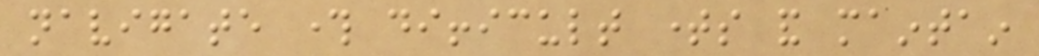navigate through difficult times and maintain
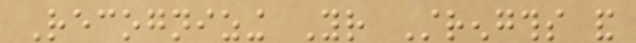Recognizing Your Strengths and
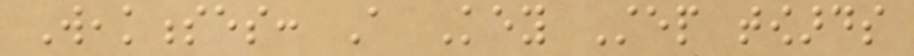Weaknesses: A Key Step towards
